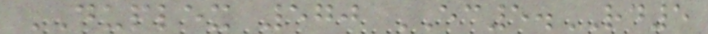DUPLEX 570 EC5.RD5
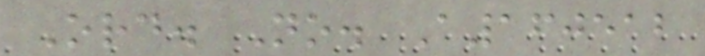Ord. No. A160512
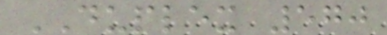DUPLEX 570
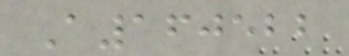A160522
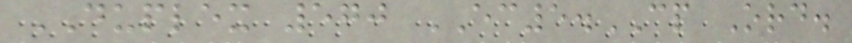DUPLEX 570 EC5.CP Ord.
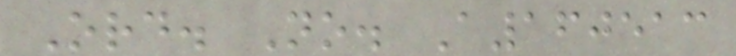Ord. No. A160513
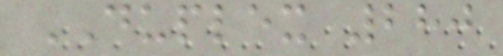DUPLEX 280
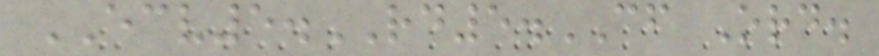ECV5.RD5.CF Ord.
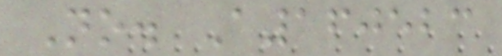No. A160523
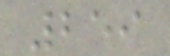259
